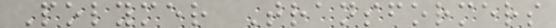Polymer Transformers
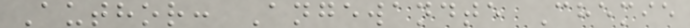Author: Angewandte Chemie
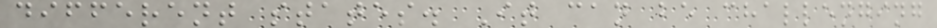different states. It can be challenging
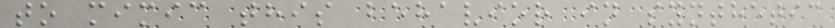to mimic this behavior in synthetic
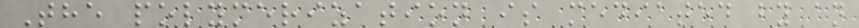The polymerization is mediated by an
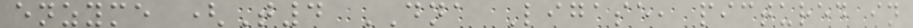enzyme (T4 DNA Ligase, pictured in
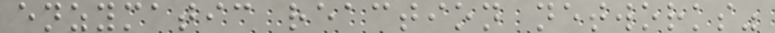enzymatic reaction networks"
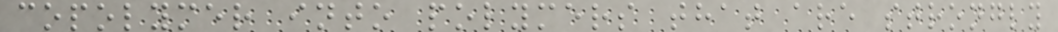copolymer into polymers that are strongly
